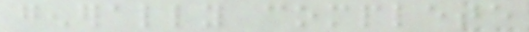generally complete
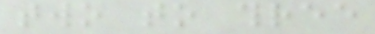two to three
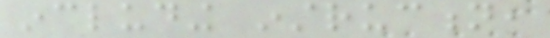including instruction,
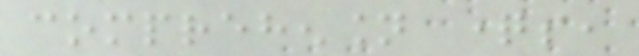comprehension questions,
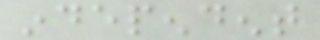independent
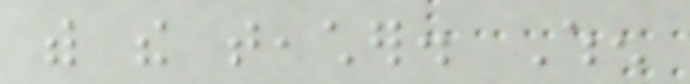with the teacher. When
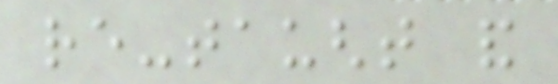re-taught and
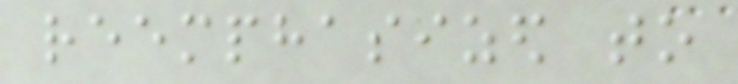reemphasized to
